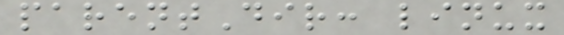parentDir: linux
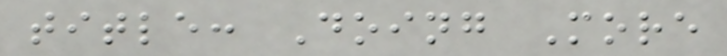title: Doing More
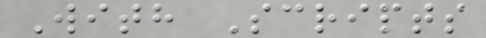With Scripts
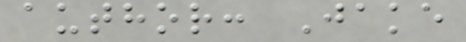author: Jake
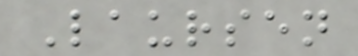Laursen
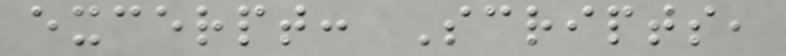excerpt: Scripts,
